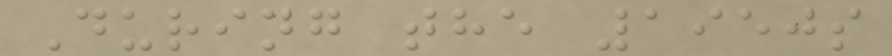During the 1950s
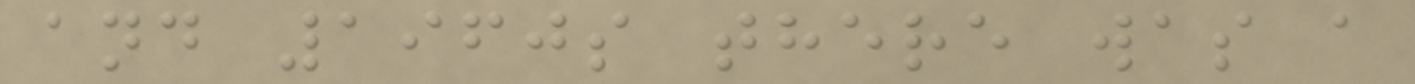and 1960s there was a
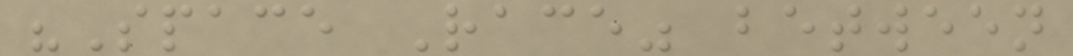"Space Race" between
